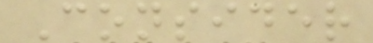Consider
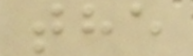the
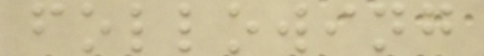following
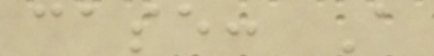case: A
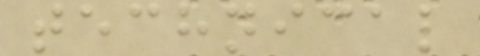technical
